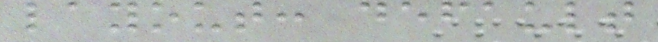layout: default
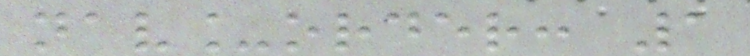nav_order: 1
